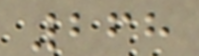268
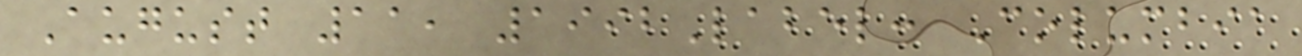August 11, 1992Label: Columbia
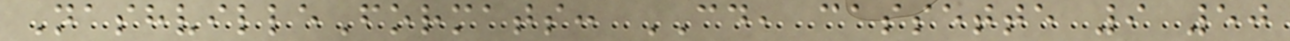NashvilleFormats: CD, cassette 9 50
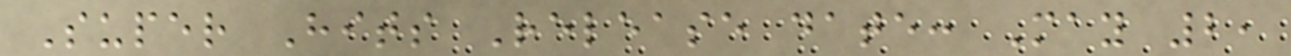Super Hits Release date: May 2,
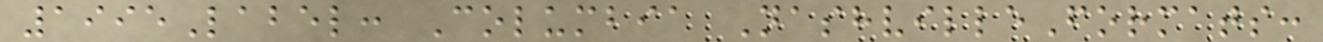1995Label: Columbia NashvilleFormats:
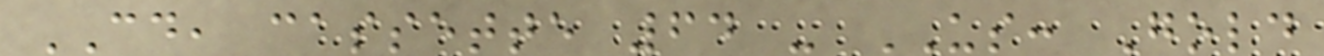CD, cassette 64 - US: Gold
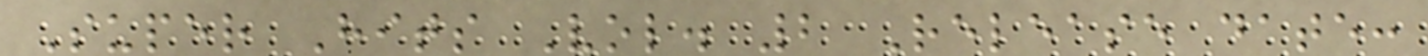Super Hits Vol. 2 Release date:
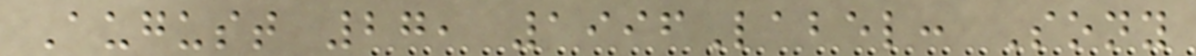August 27, 1996Label: Sony
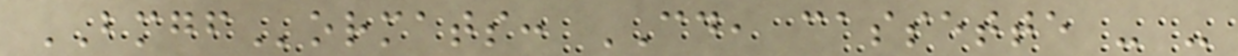BMGFormats: CD, cassette - -
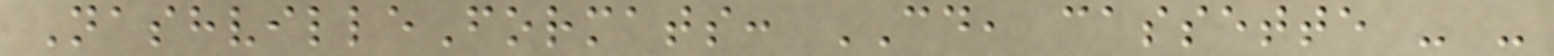NashvilleFormats: CD, cassette - -
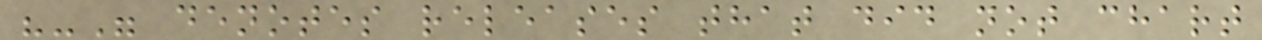"-" denotes releases that did not chart
